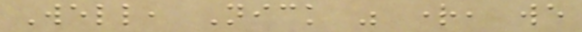Well, Nick was right, we
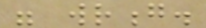were wrong.
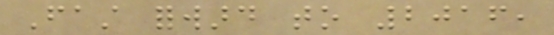Fast forward to 2016,
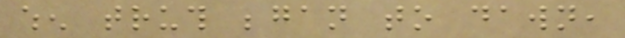when truth began to dawn,
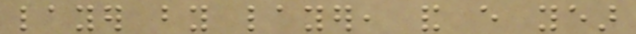layer by layer, and every year
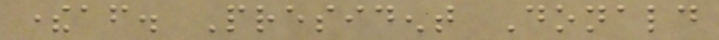thereafter. President Donald
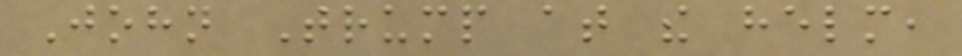John Trump at the helm,
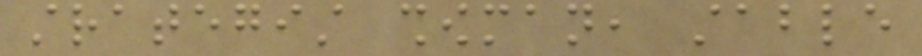strategist showman, stable
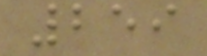259
